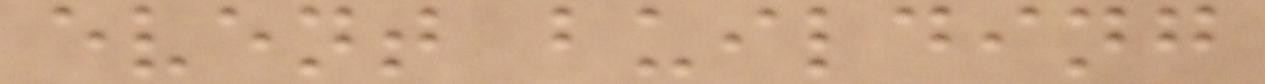event building
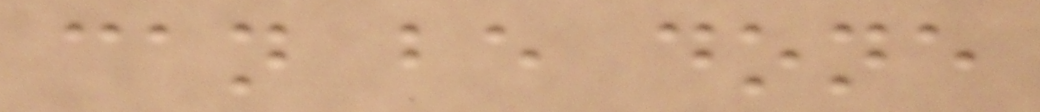can be done
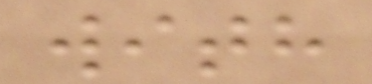with
